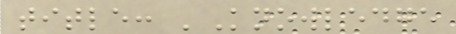title: 'Knowledge
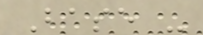Base -
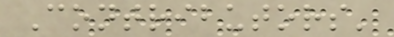Contributors'
